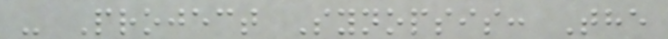- Project Synopsis: The
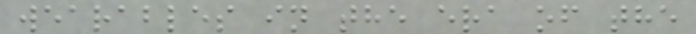wearables in the era of the
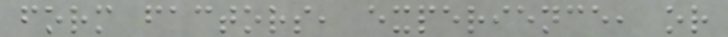form factors, experience, or
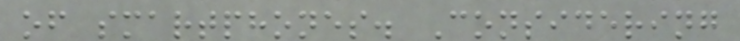of smartphones. Considering
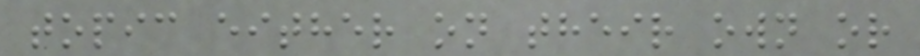topic either on their own or
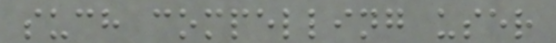such compelling user
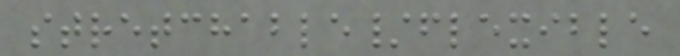stretchable/flexible
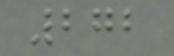272
